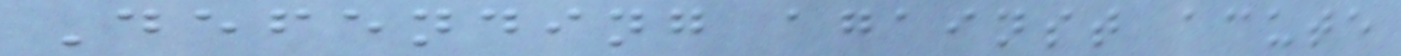Defending against acute
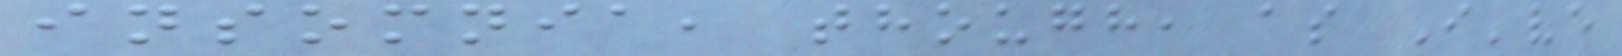insomnia, though, as I've
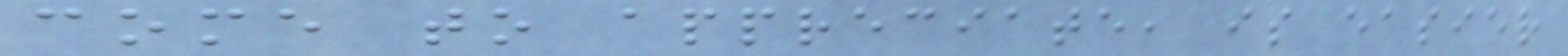come to appreciate, is easier
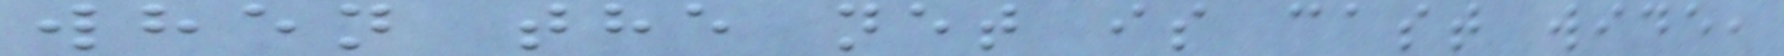when the net is cast wide,
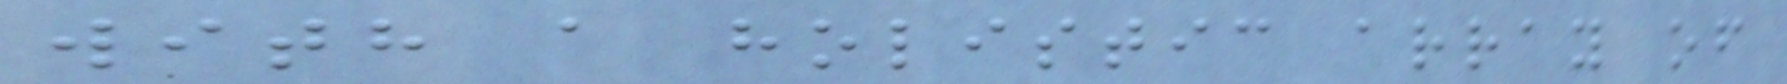with a holistic array of
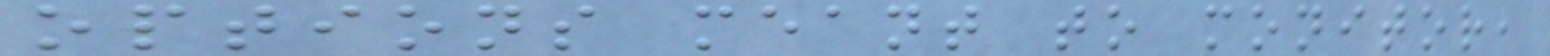options meant to monitor,
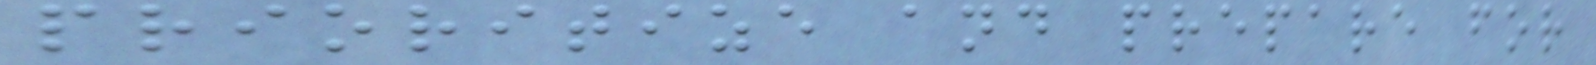prioritize and prepare for
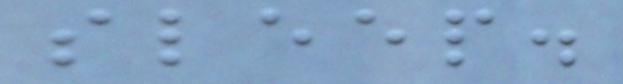sleep.
